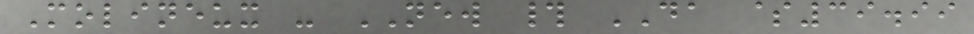Molineux - NEW # DA $39.99
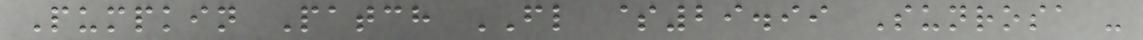Pumpkin Patch FL $29.99 Sunrosa -
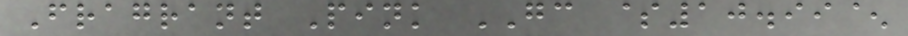Fragrant Pink GC $10.99^
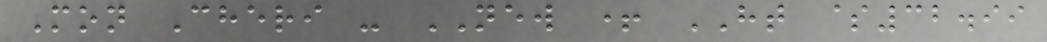Mon Cheri - NEW + HT $32.99
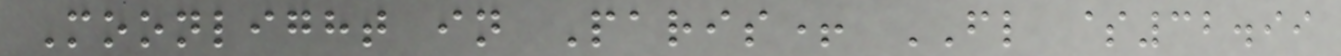Moonlight in Paris+ FL $32.99
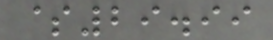$29.99
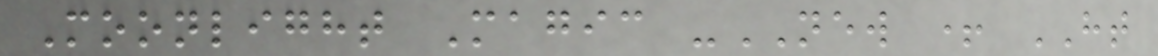Moonlight Magic -NEW + HT
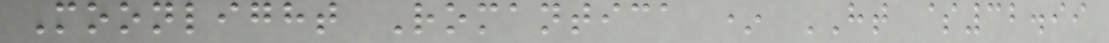Moonlight Romantica * HT $32.99
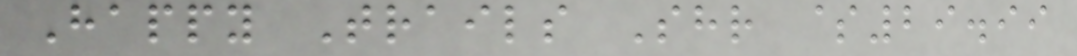Happy Trails Shr $29.99
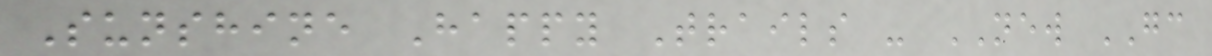Sunshine Happy Trails - NEW GC
